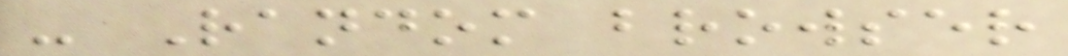- Random browser
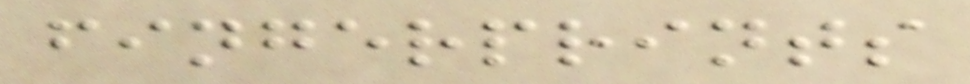fingerprints
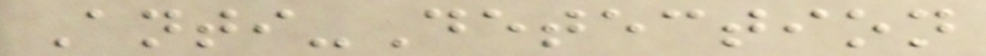Anti-Detection
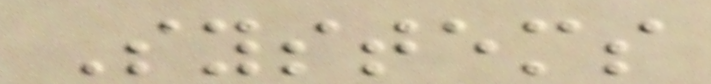Systems
